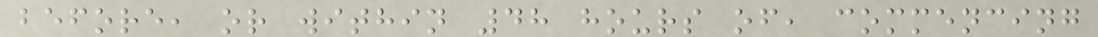before, or within 48 hours of, commencing
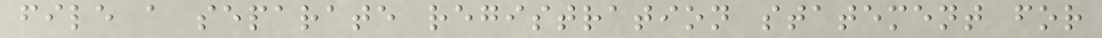file a separate registration statement for
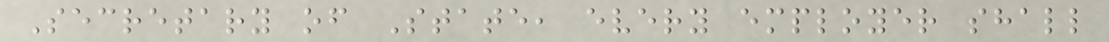Secretary of State, every employer shall
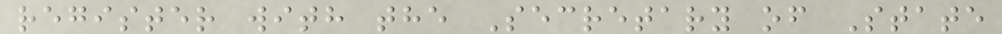register with the Secretary of State
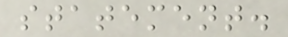statement.
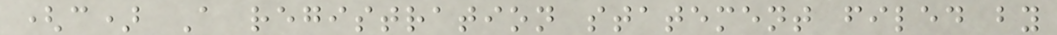(c) A registration statement filed by
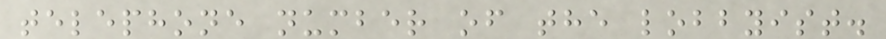telephone number of the lobbyist.
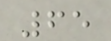65
